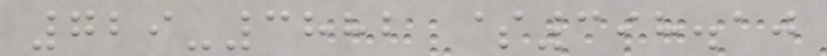729-3882 $398.10
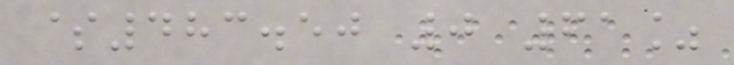$483.50 0 61%
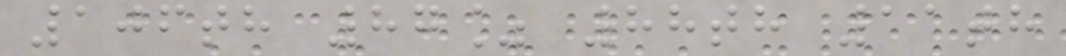106th 87% 88th 11th
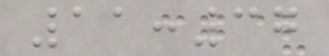11:37
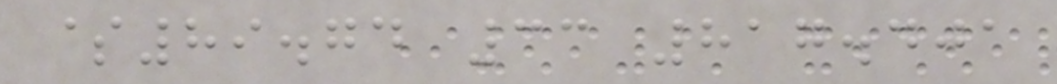$89.74 33 817.401
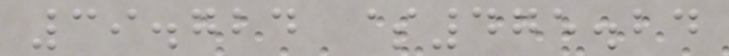39.724 $475.24
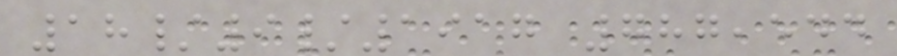18/9/1917 787,544
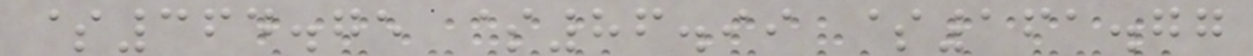$364.75 $86.99 $161.77
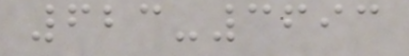623-3693
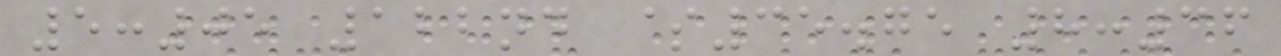5:05 122nd $35.75 8:36
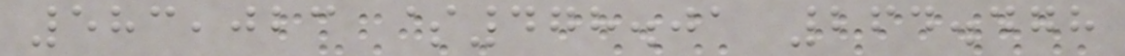583,023 $478.01 264.478
